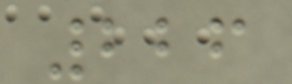226
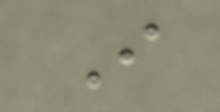I
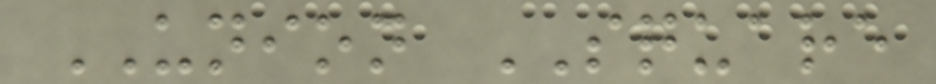UNION SQUARE
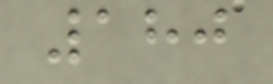180
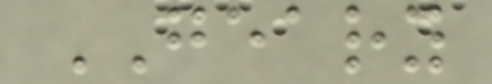GEARY
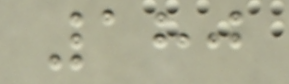180
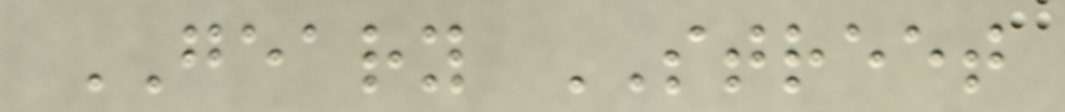GEARY STREET
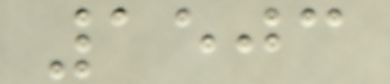1503
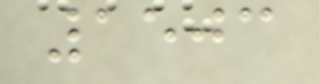1503
